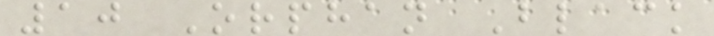10 Orphan Black
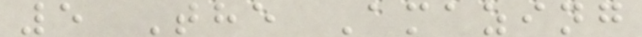5 The Amazing
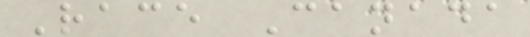Race Canada
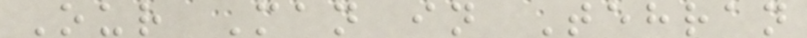Our Man in Tehran
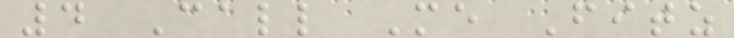4 Call Me Fitz
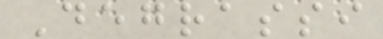Degrassi
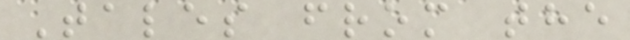Tales from the
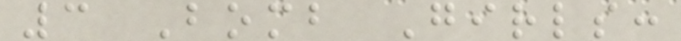3 Bomb Girls:
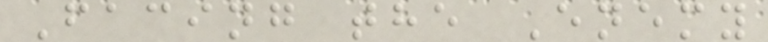Facing the Enemy
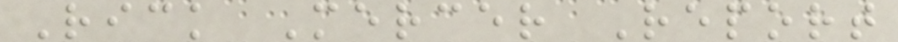Rick Mercer Report
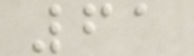61
